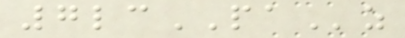7lcPAz
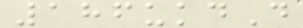186ukdD
